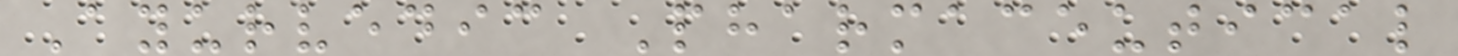Ayurvedic Pharmaceutical
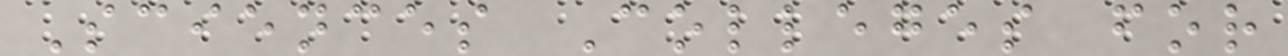Sciences Colleges for
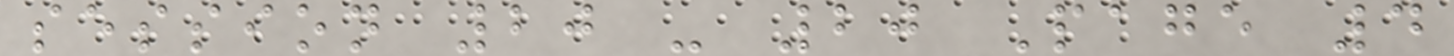session 20 - 20 Page 4
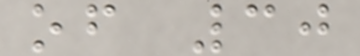of 30
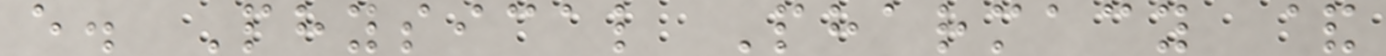e. Physical Pharmacy &
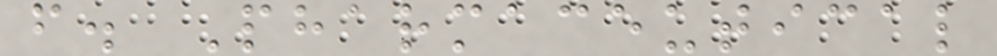f. Pharmaceutical
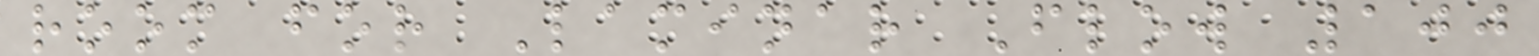room for Laminar Flow 100
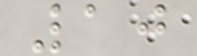10
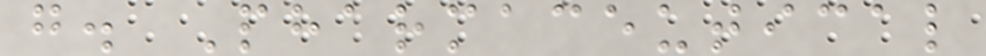g. Pharmaceutical
